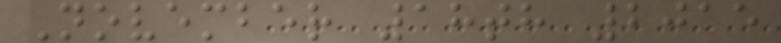November 18th 2015
